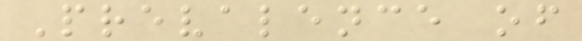Prevalence of
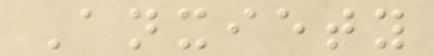Anxiety
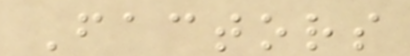Factors
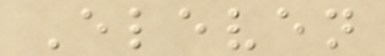Eleven
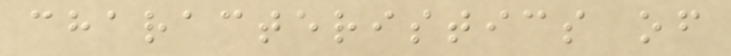characteristics of
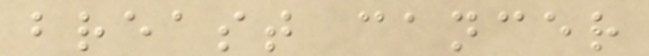breast cancer
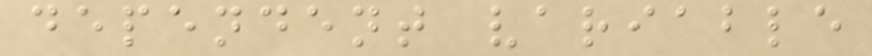dependent variable
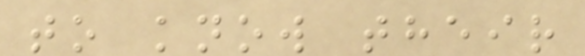to know their
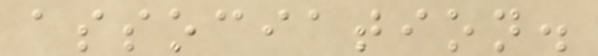association.
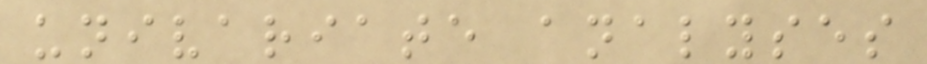univariate analyses
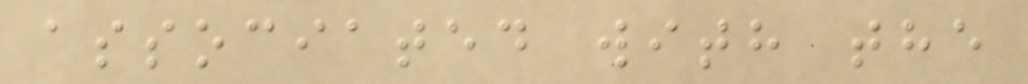associated with the
